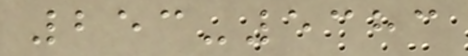253-5383
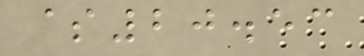$20.53
